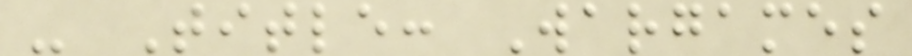- Title: Wargames
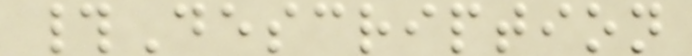#Description
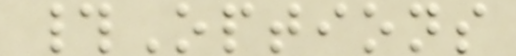#Options
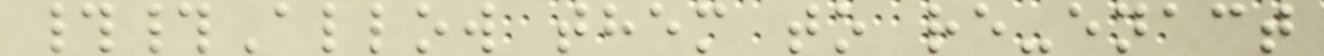##Allow them to re-enact
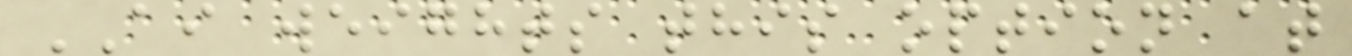AI weights this option at
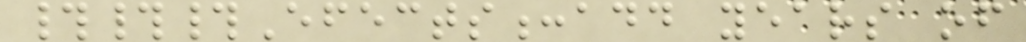###Efects:add years of
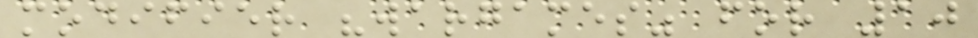modifier "wargames" for 10
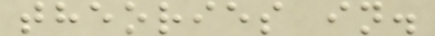theories in.
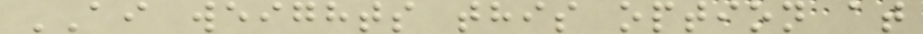AI weights this option at
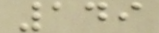149
